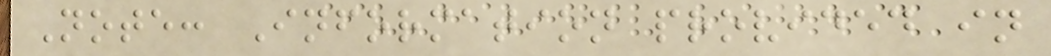Note: Information provided in
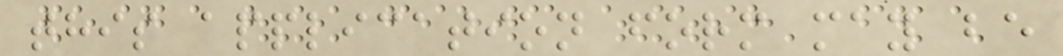this application form may be
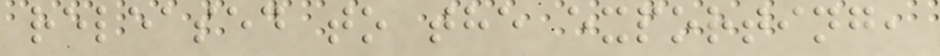released to the exporting,
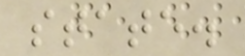state.
